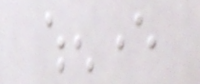whenever
